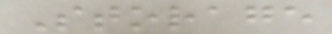Storage
